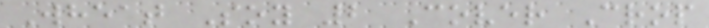Wheat Soy 2 Cover Crop
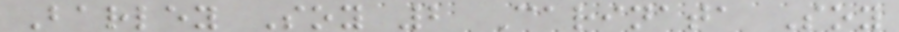Barley Soy 2 Carinata Soy
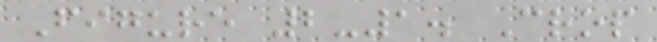Figure 2-1. Crop
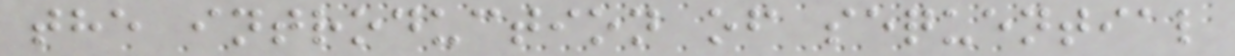the introduction of sequential
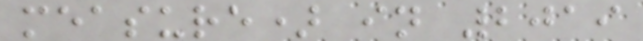measure) in 2019
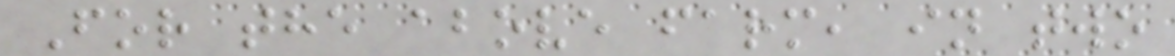For the above farm, in two
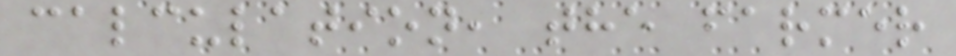calculation, the farmer
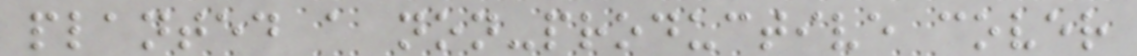planted a non-productive cover
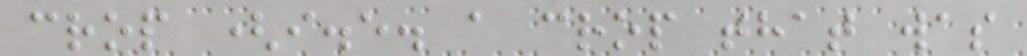crop (i.e. a crop that was
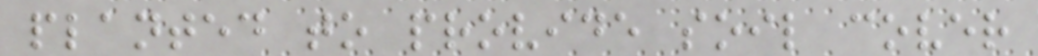planted to provide soil cover
